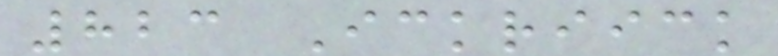823 Ickriick
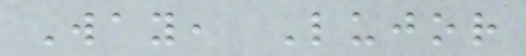Way, Lujor
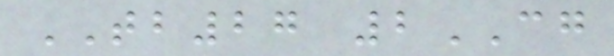TB27 2CG
